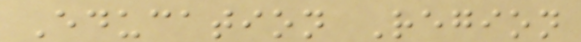Education Region
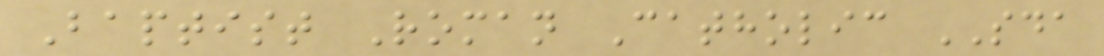Baptist Roman Catholic SDA
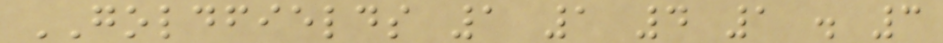GOLDFIELDS 1 1 4 1 . 3
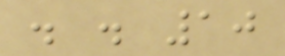. . 10
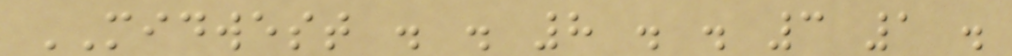MIDWEST . . 8 . . 3 1 .
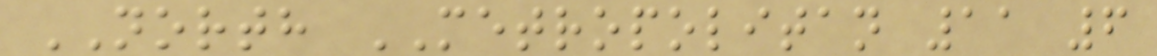NORTH METROPOLITAN 11 6
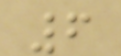6
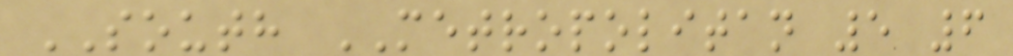SOUTH METROPOLITAN 5 6
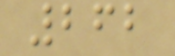262
